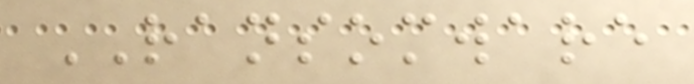RANSOMWARE
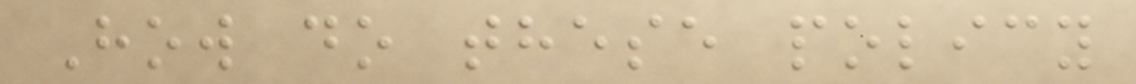How do these policy
